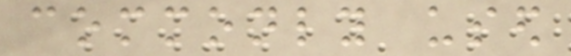commonly used
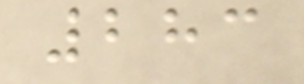283
